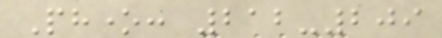Phone: 212-209
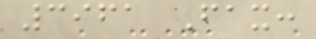3961 Fax:
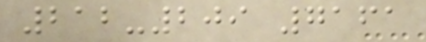212-209 7161
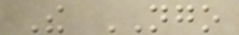The NGO
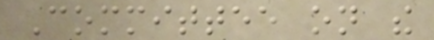Committee on the
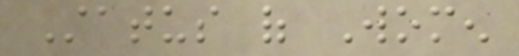Status of Women
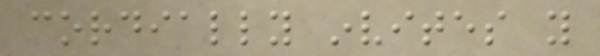cordially invites you
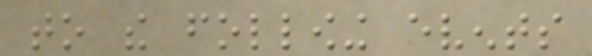to the following events
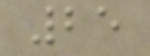25
